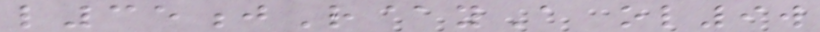l35jR@yA ol9w
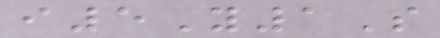i5Y1S
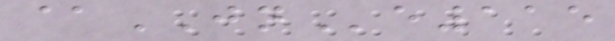@JNe115
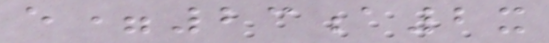e=23a2x
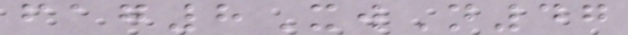fag8XwN47
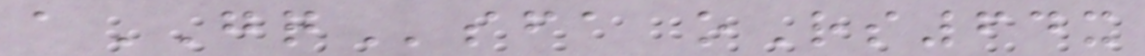aGQsfa oRs64x
